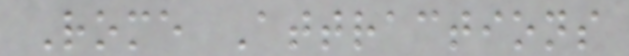Rome Attractions
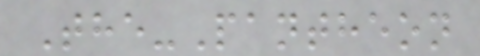The-Pantheon
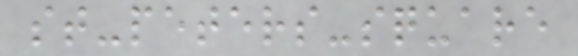st-peters-square
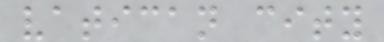vatican city
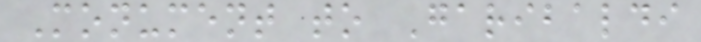Monument to Garibaldi
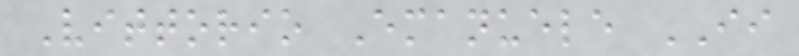Vittorio Emanuele II
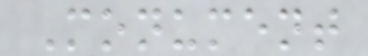Monument
